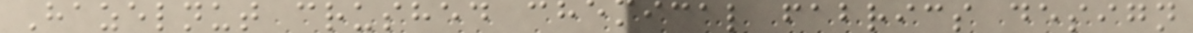Hazelnut crushed chemical fabrics design
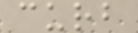curb
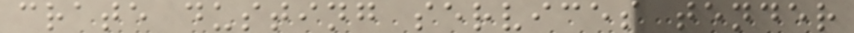crate dusting services tender
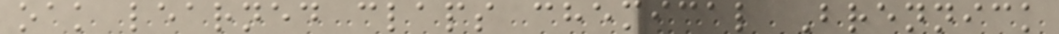oak learned claps chemical Brennick
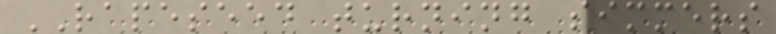RAPESEED turning simmers
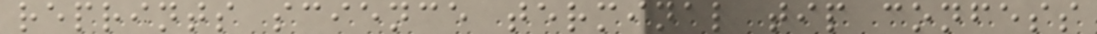reprints science terminal tip confess
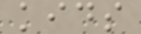kids
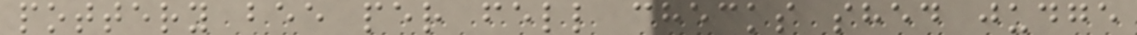pottery bee per fell checks shed judge
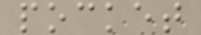pocket
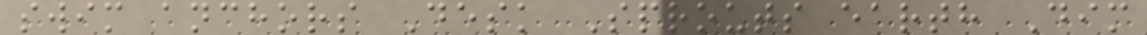swim anchors Desk Sprouts earth Dim
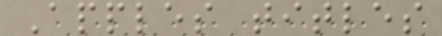Apples titles
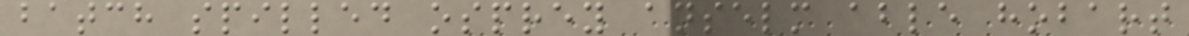batch spilled osprey anselm able hobart
